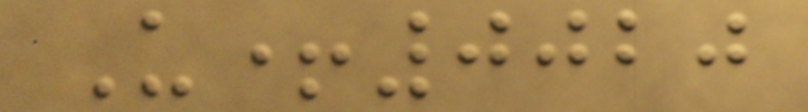U+0020
